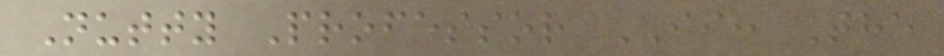Nutty Professor II: The
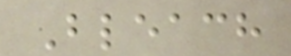Bleach
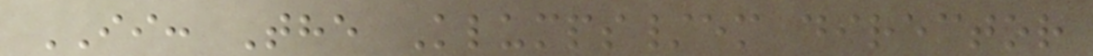II: The Klumps/em director
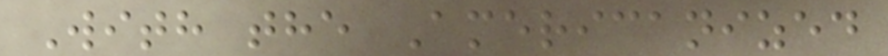With the Americanized
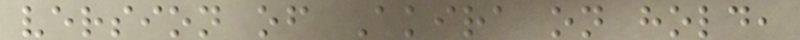version of Akira on hold,
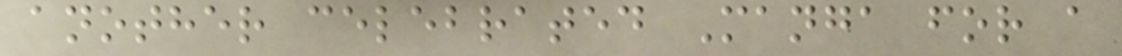another celebrated Manga for a
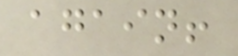again!
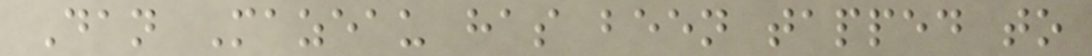Dan Mazeau has been tapped to
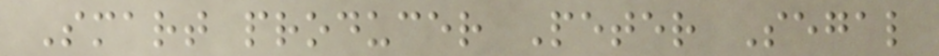Smart producer Peter Segal
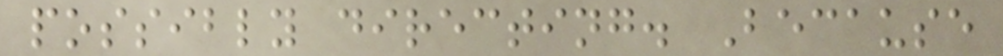possibly directing. Because
